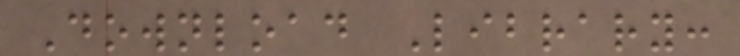Download Library:
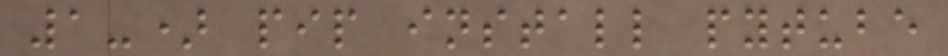1-) pip install pytube
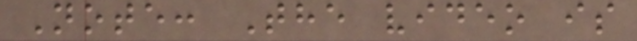Note: The video is
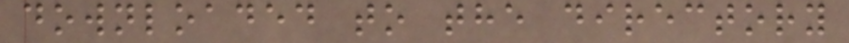downloaded to the directory
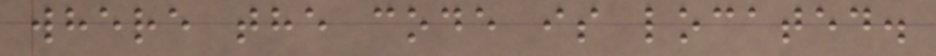where the code is located.
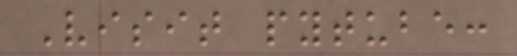Visit pytube:
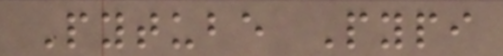Pytube Pypi
